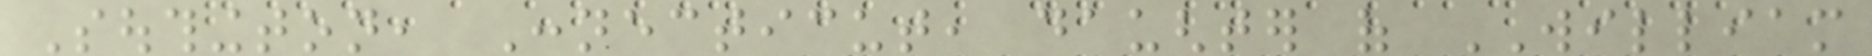Southington, Connecticut, daughter of WILLIAM
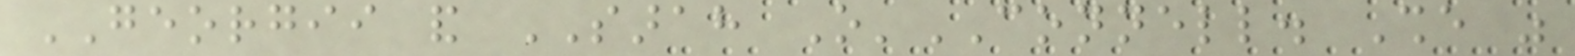GEORGII and SARAH O'CONNELL. She was
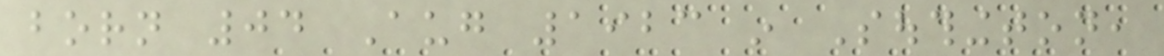born 04 Aug 1923 in Southington,
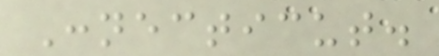Connecticut.
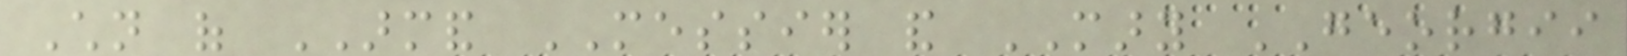Children of ARMAND MESSIER and MARY GEORGII
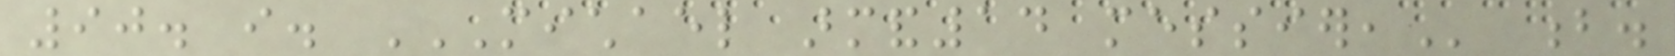90. i. MICHAEL ARMAND14 MESSIER, b.
